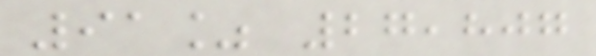91% 27,807
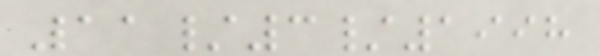11/3/1998
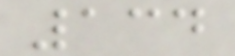134
